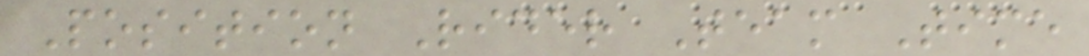Position Rider Team Time
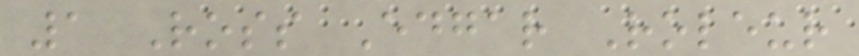1 Ross Edgar Roleur
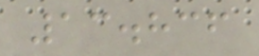13.836
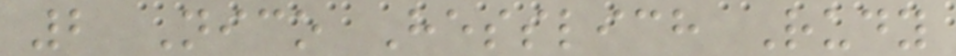2 Nico Hesslich Rudy
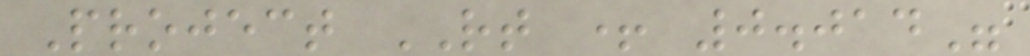Project RT + 0.014"
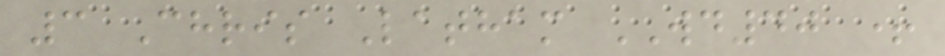3 Chris Latham WD40 +
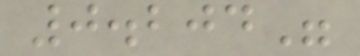0.204"
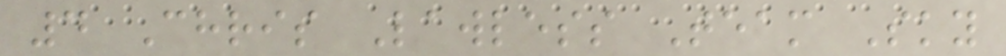4 Chris Lawless Team Sky
